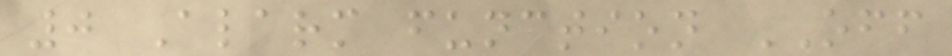0 Alarm function OFF
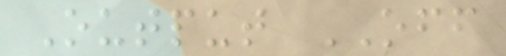Output OFF
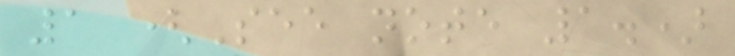1 (See note 1.)
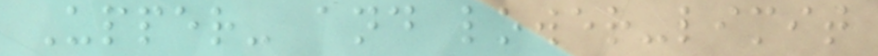Upper- and lower-limit
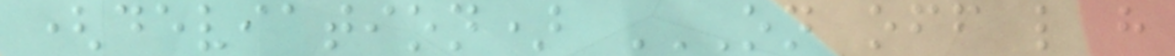(deviation) ON OFF L H
